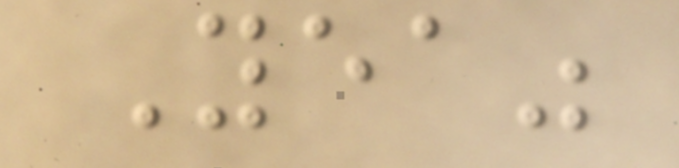Yea"
